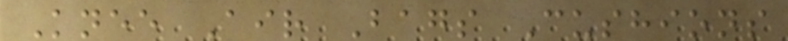Knee Air Bags Cushions
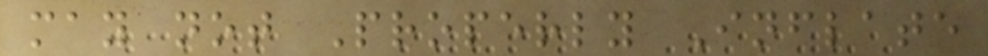may not Properly Inflate
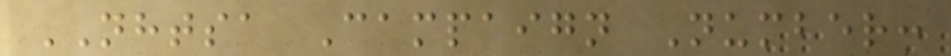NHTSA Campaign Number:
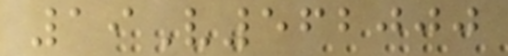19V562000
